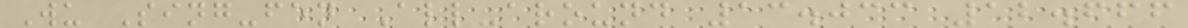Wu Sing-fen All-around 13.033 12.666
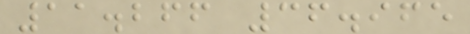11.266 36.965
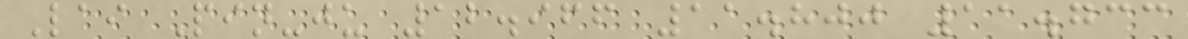Lai Pin-ju 12.966 11.800 11.733
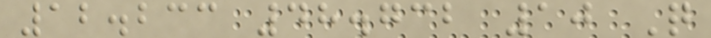12.233 48.732 10 Q
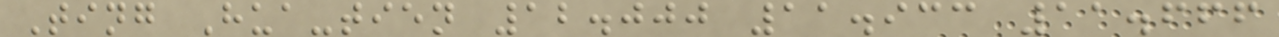Ting Hua-tien 12.000 11.933 11.666
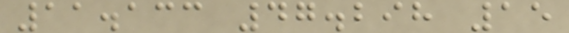11.133 47.298 15
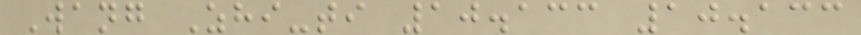Wang Zhi-ti 10.133 10.133
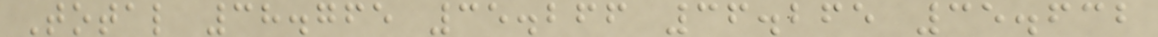Total 38.765 35.266 36.265 35.632
